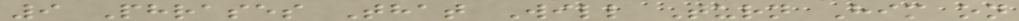9 Phrases That Will Turn Him on
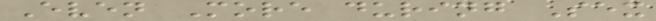Even More during Sex
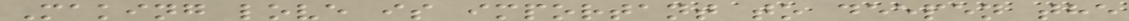Making love is important to deepen the
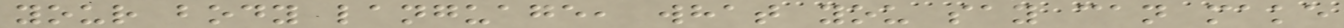your body language, what you say can make
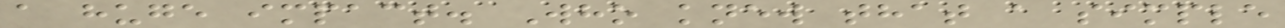a huge impact. Who knew that a simple
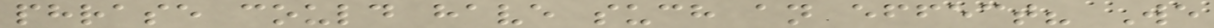phrase could have such an effect? We
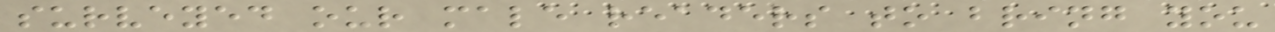surveyed our male readers to bring you
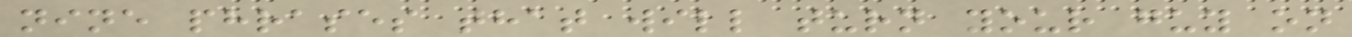nine phrases that will turn your guy on
